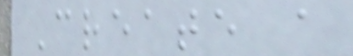Create a
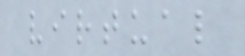virtual
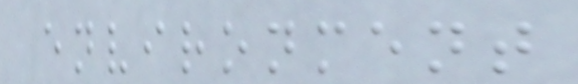environment
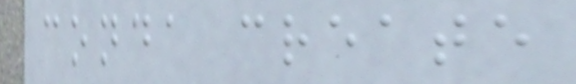conda create
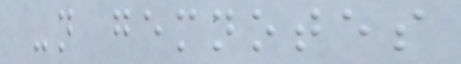-n gemnotes
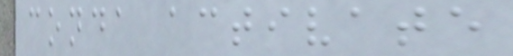conda activate
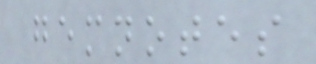gemnotes
